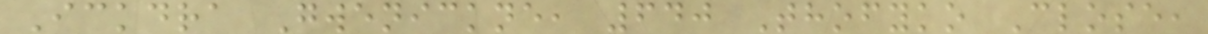Ickdra Gwenickne, 640 Thofyko Close,
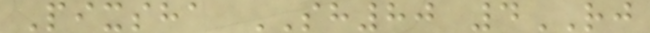Pixsha SH80 4RJ
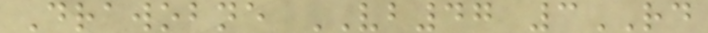Drawobne VB47 3RD
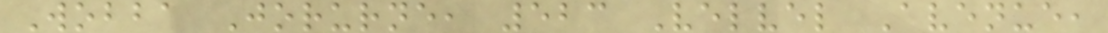Wobba Jorurne, 523 Velvel Avenue,
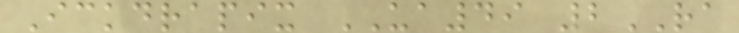Ickdrapix UA49 2RA
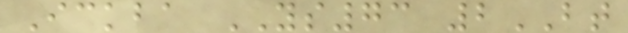Ickba YS73 2BT
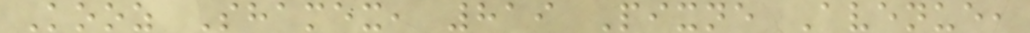Kooz Shamex, 819 Pixne Avenue,
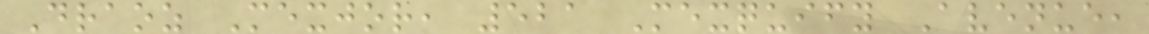Draoz Mexjor, 521 Mexquify Avenue,
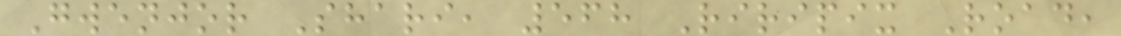Gwenjor Shari, 568 Riripix Road,
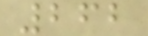262
